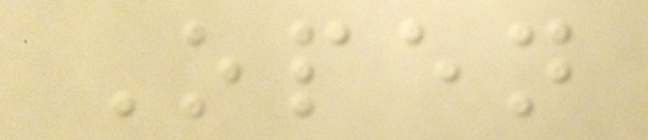Open
